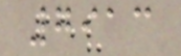7913
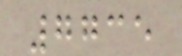7735
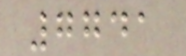7741
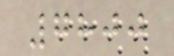7800
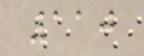110
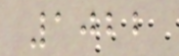1022
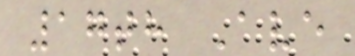17th Ave
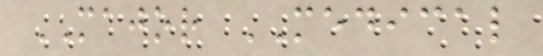MAJOR MEDICAL
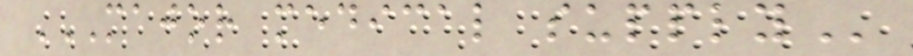MAJOR MEDICAL SUPPLY
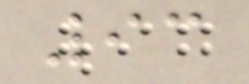93
